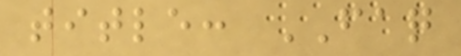title: FAQ
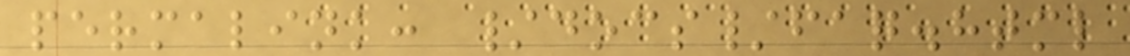permalink: /docs/faq.html
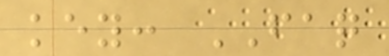key: FAQ
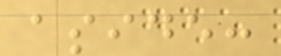aside:
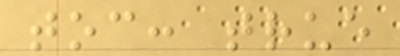toc: true
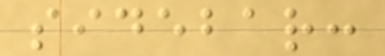sidebar:
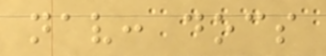nav: docs
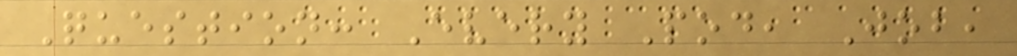Question: Every Pod, Job,
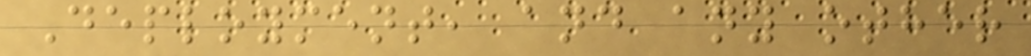Deployment, and any other
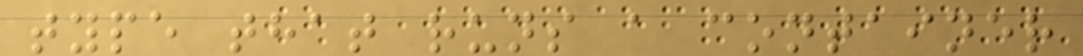type that runs a container
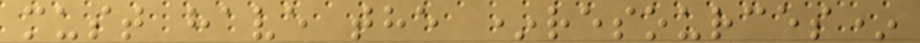must have the *resources*
